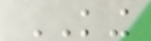KING
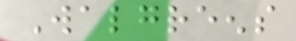Walgreens
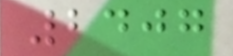2407
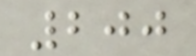200
